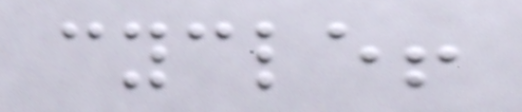cycle!
